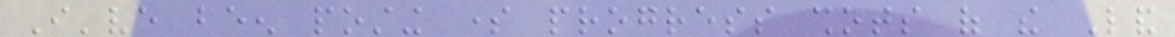I've been posting some progress shots of the Land
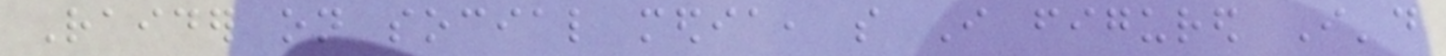Raider on social media, so I figured I'd
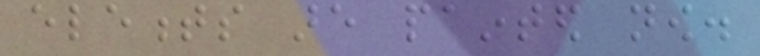elements are painted now.
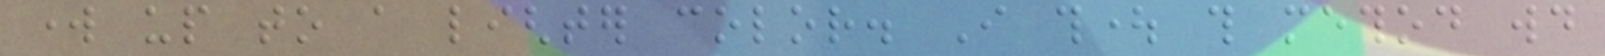work up to a lighter color. I thought this method would
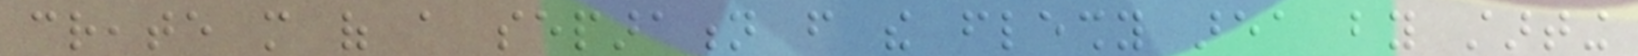create more of a separation from the fleshy area by starting
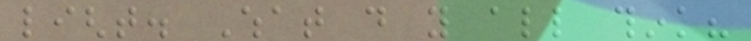light. What do you all think?
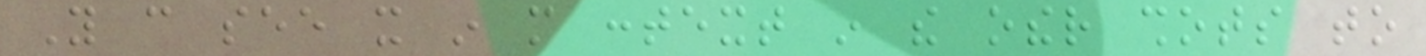You can see it in more context in the other shots to
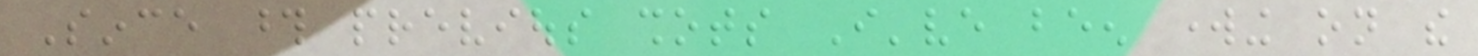Since those previous shots I've been working on the
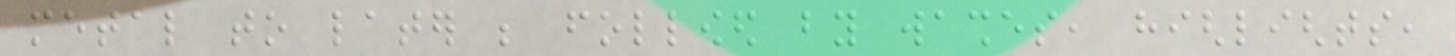metal to later be followed by washes, highlights,
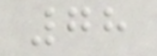78
